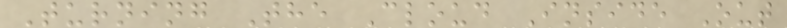Turning The Cloud Inside Out
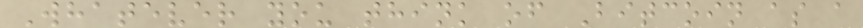Whatever you think of Bitcoin as a
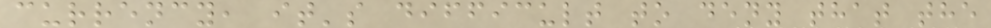currency, it's difficult to deny that the
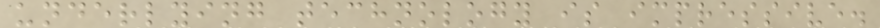underlying technology is impressive.
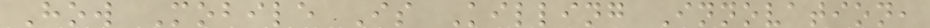How Mobile Is Killing Innovation,
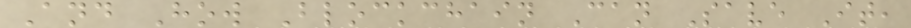And How Blockchain Can Save It,
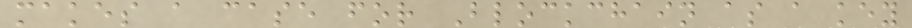makes a case for Blockchain as a key
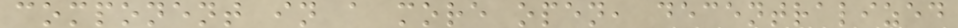component in a more open, decentralized
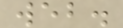web.
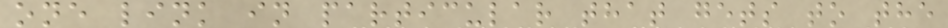one link in particular that gets to the
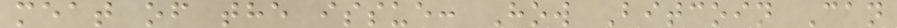meat of the issue: How Bitcoin Can
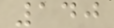140
